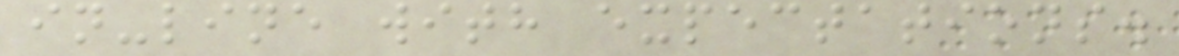in-line with expectations.
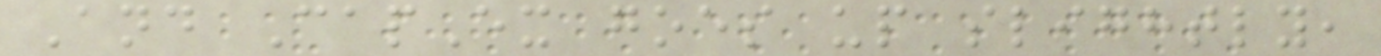And CapEx goes up slightly,
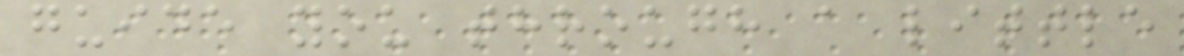guide you through a little
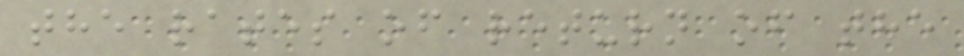the rates of return of the
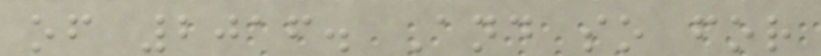of 2016. And so for
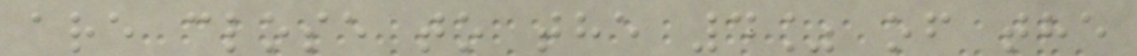are close to the 4% of the
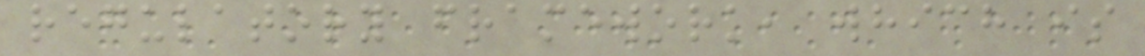regulatory framework, which is
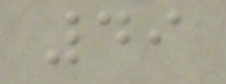49
